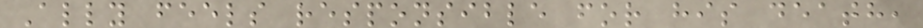Ally feels responsible for his death,
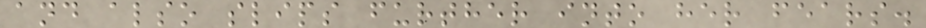and also slips further into her fears.
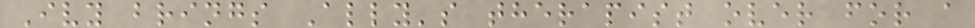Ivy brings Ally's therapist over for a
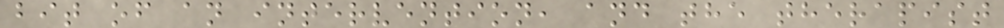bit of an intervention, and the therapist
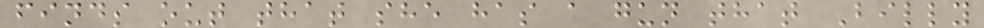finds out that she has a gun that Billy
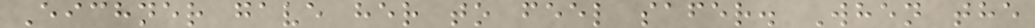Eichner gave her to feel safer. When the
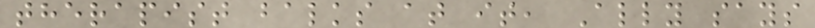therapist balks at it, Ally says
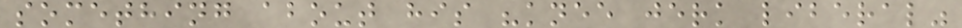something about his "knee jerk liberal"
